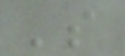's
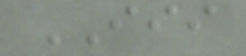III
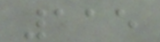115
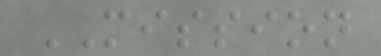MISSION
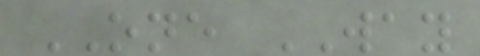ONE WAY
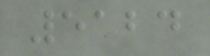5124
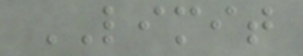LIMIT
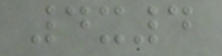4x4
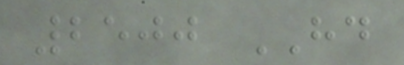2500 HD
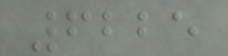6225
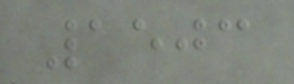1503
